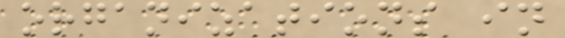organizations in
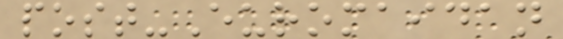post-Euromaidan
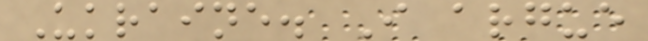Ukraine. I argue
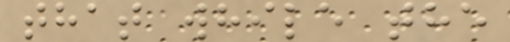that while the
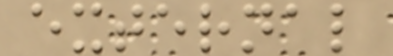external
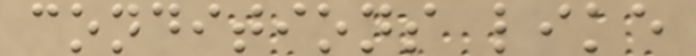conditions like
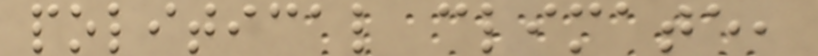political climate,
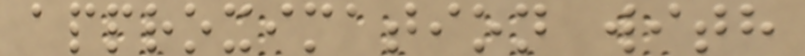approximation with
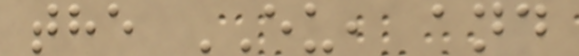the EU, and
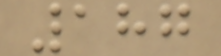187
